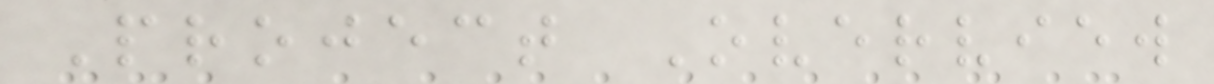Project Overview
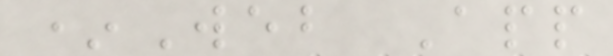*Web App
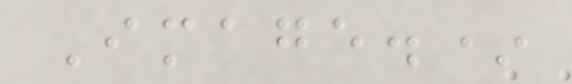Image.*
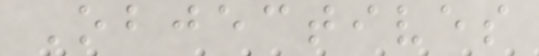Objectives
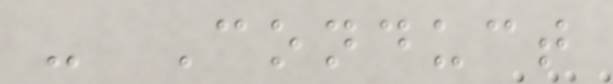- Conduct
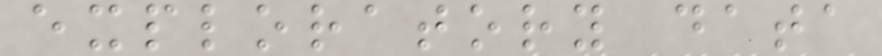exploratory data
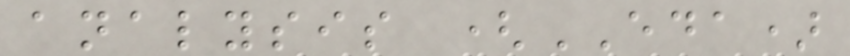analysis (EDA)
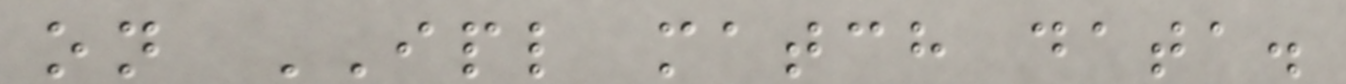on IPL match data.
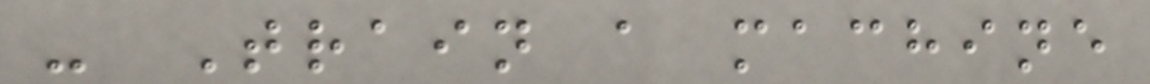- Train a machine
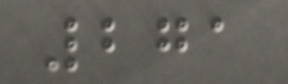271
